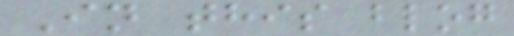In this blog
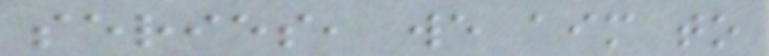series, we aim to
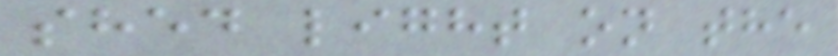shed light on the
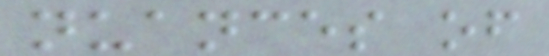nuances of
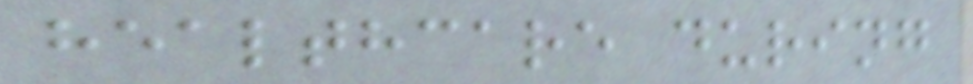healthcare during
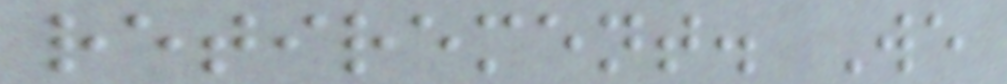retirement. We
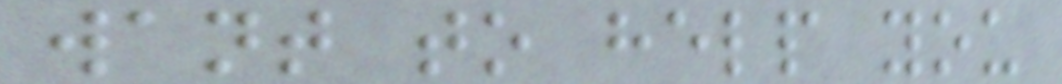want to help you
